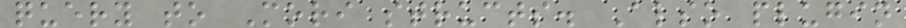query to Mori structs. Also plugin
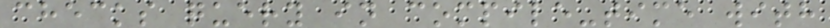checks query in compile-time with
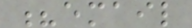?email
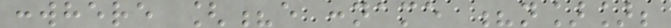:where [?e :name ?n]];
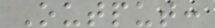Output:
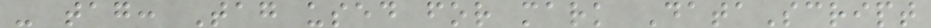- tag: Tag used for mark DataScript
